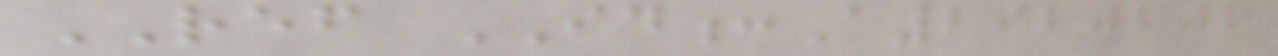REF ID:A2920206
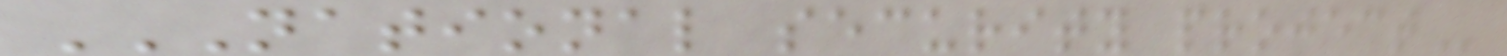NATIONAL SECURITY PROJECT
